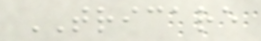TRICARE
